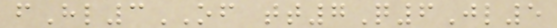fHl3OF tt7Q6Jl5
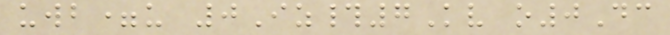uwb=u 0Iz#7Kv o0Dc
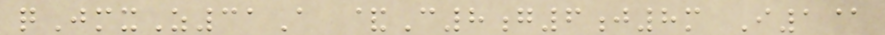qJmxZ31A &C8g6j8m I1@
